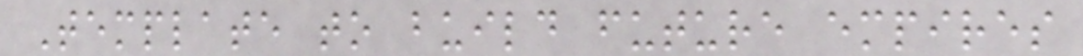Template to build future empires
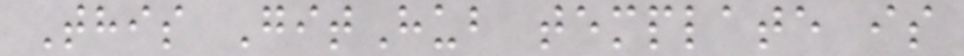This GitHub template is
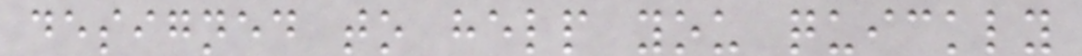designed to help you quickly
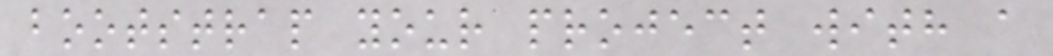bootstrap your project with a
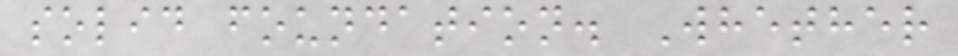solid foundation. Whether
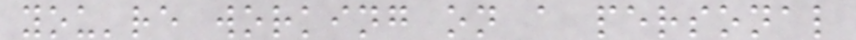you're working on a personal
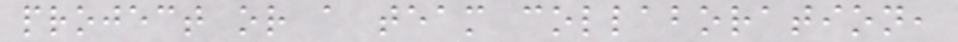project or a team collaboration,
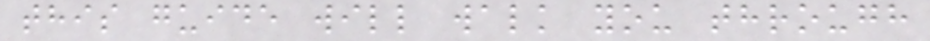this guide will walk you through
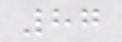87
